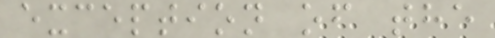exception of the
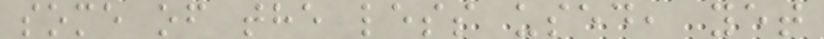some of the less used, yet
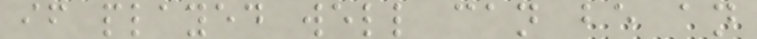if played well can be an
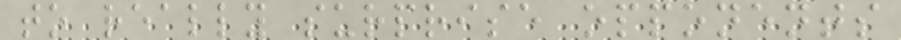to really surprise opponents
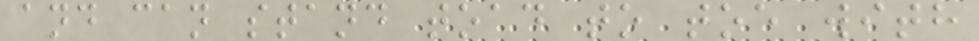and can stand toad to toe with
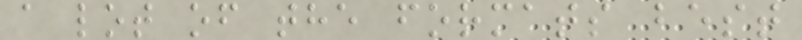a lot of the formats best
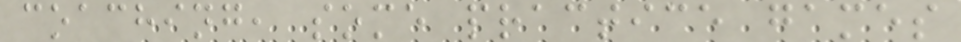coaching, some practice games
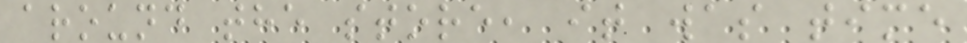around the store, it was time
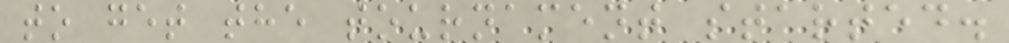to get the tournament started.
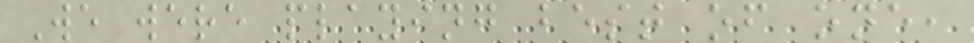We were playing best of one,
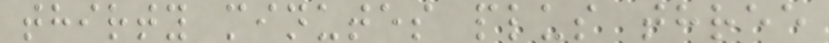thirty minutes plus three
